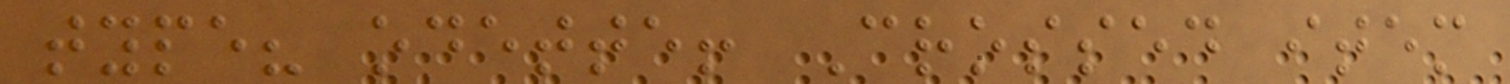type? odette! Crossed item
